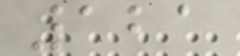121
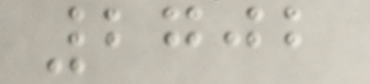2702
